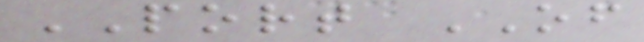PORT OF
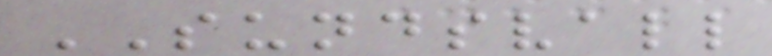SUNDSVALL
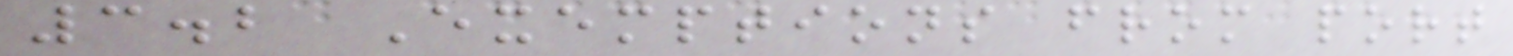3.2 Exemptions from port
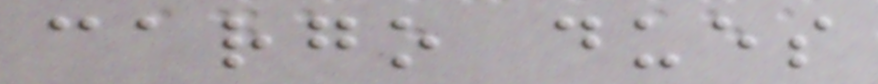cargo dues
